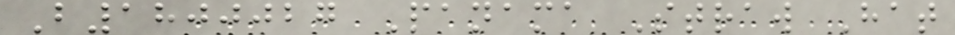B1800027 Panama Straw Hat
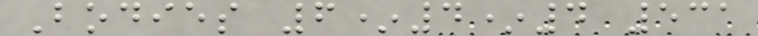Bodies 6*4*4 531
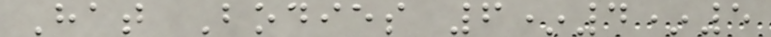Hat Bodies 6*4*5
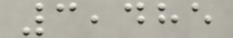3,485
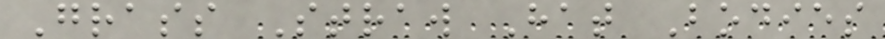Grass Straw Hat Bodies
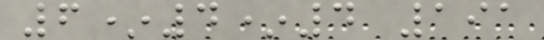6*4*4 191
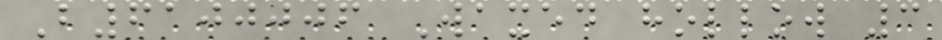B6100006 Waxed hollow 3
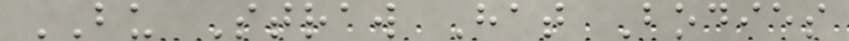BU Straw Hat Bodies
